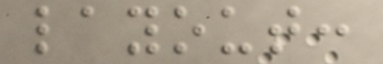layout:
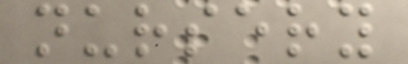nursery
